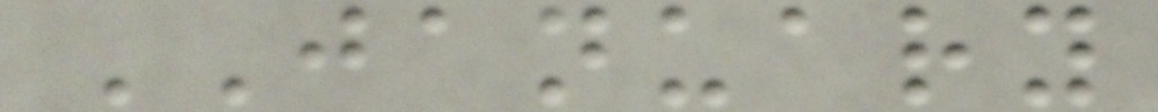JANUARY
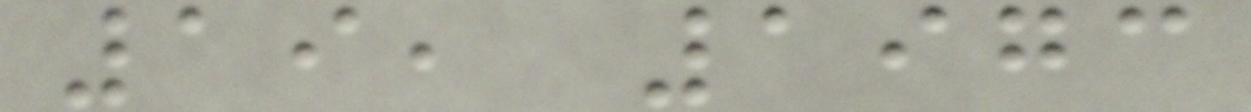19, 1973
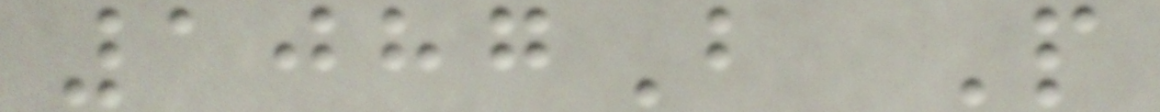1087B P
